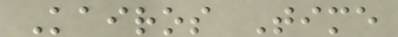Kairos Time
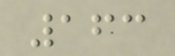163
